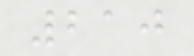210
